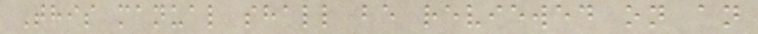This manual shall be reviewed on an
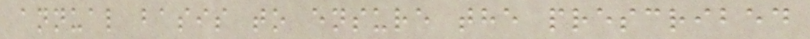annual basis to ensure the prescribed
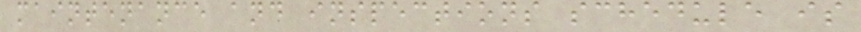maintenance and inspections schedule is
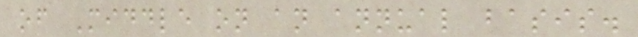of Middle on an annual basis.
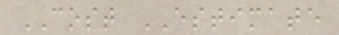COST ESTIMATE
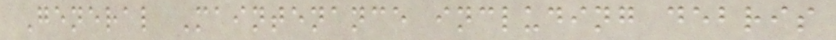General Maintenance including debris
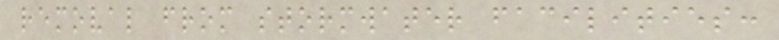removal from stormwater facilities:
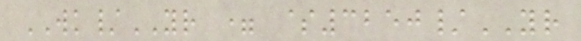WK/YR = $3250/YR
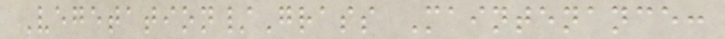Vegetation/Grass Maintenance:
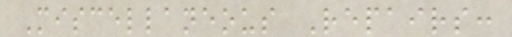Miscellaneous Repairs:
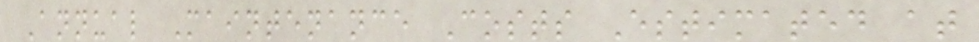Annual Maintenance Costs Estimated at
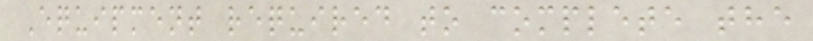Equipment required to complete the
